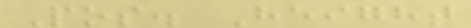Pos. Height
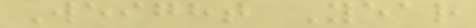Weight Year
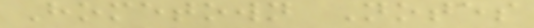Hometown Notes
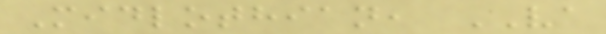Midlothian, VA
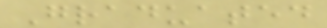Graduated
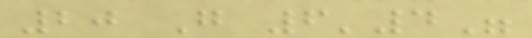20 G 6'4"
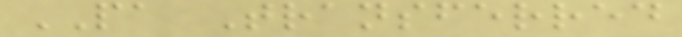PA Transferred
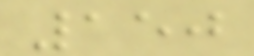150
